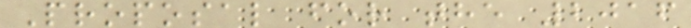Proposal for the 2016
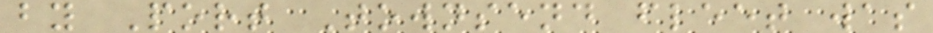by Port Townsend fleet was
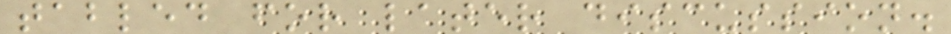tabled for later discussion.
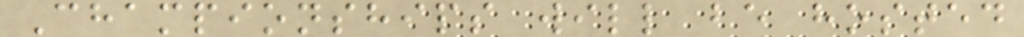Championships will be hosted
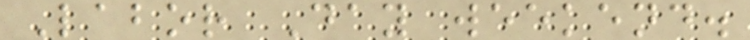Labor Day weekend.
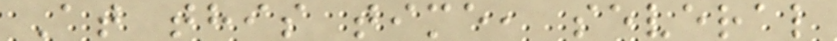At this time, several
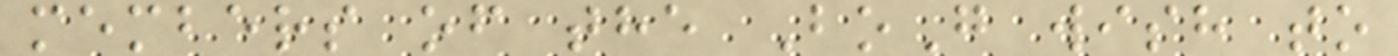members of the BoG wish to
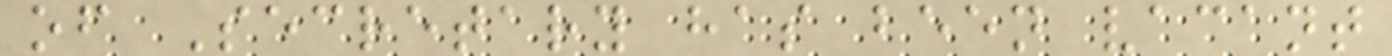of Secretary has been vacant
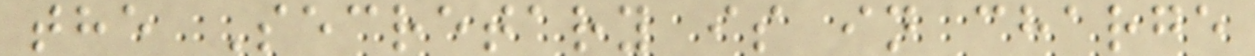the Secretary is in charge
